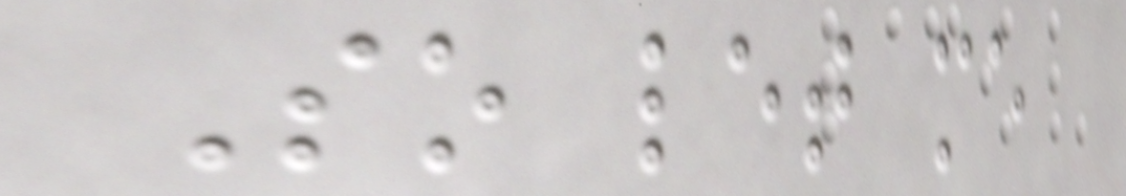So let me
